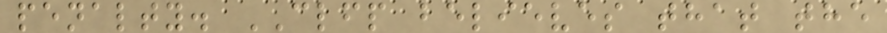penalty. CLFP believes that the
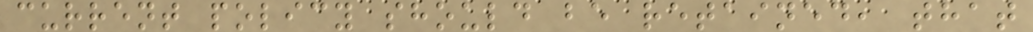current policy should be retained, that
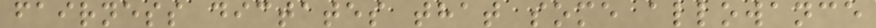fairness dictates that some allowance
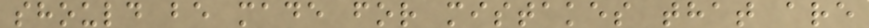should be made for mistakes that are
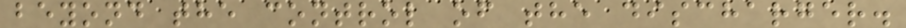beyond the control of the discharger.
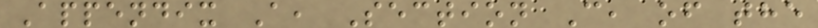Appendix A, Section C, of the
